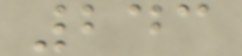243
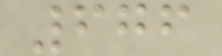676
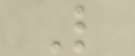L
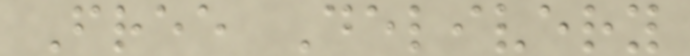Free Delivery
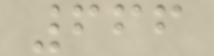666
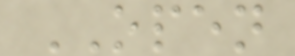OPEN
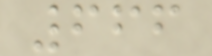666
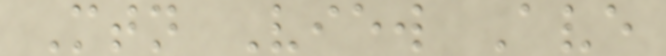Mtn View Ave
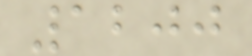1200
